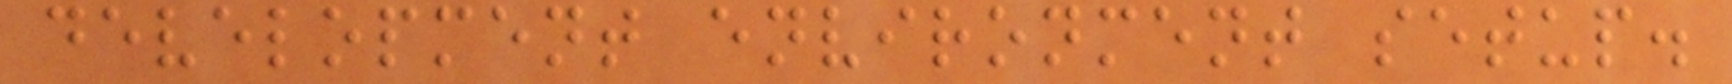development environment setup.
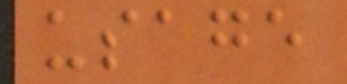usage
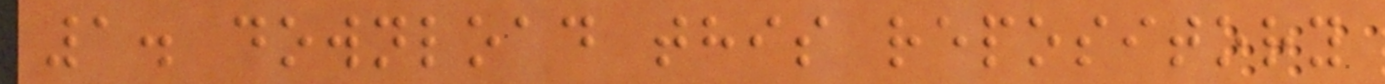1. download this repository
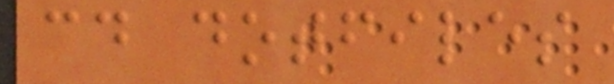cd dotfiles
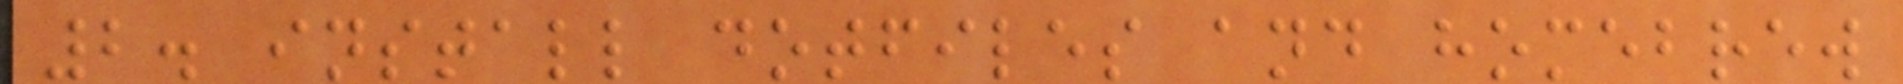2. install dotfiles and homebrew
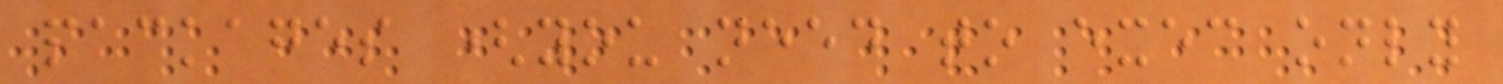packages (you need to exec only
